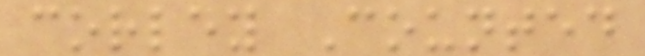corley Counted
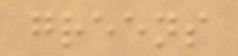greens
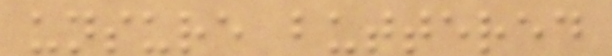unsure buttered
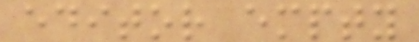editor empty
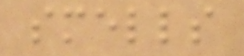smells
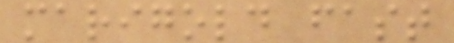marigold fast
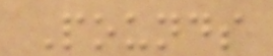Pounds
